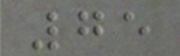75
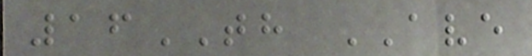16TH AVE
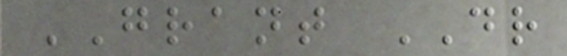GRANT DR
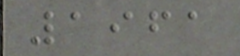1961
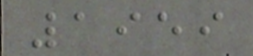1959
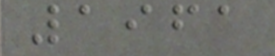1961
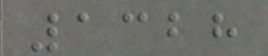1328
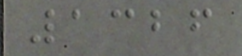1326
